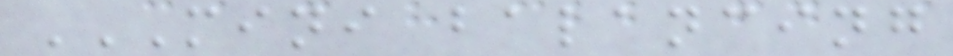MINI BALANCING
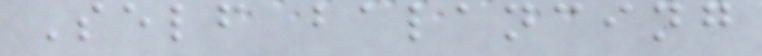Self balancing
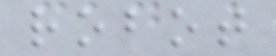robot
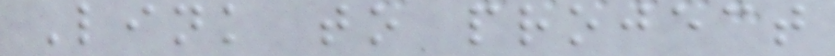Link to project
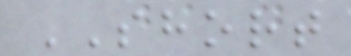SHORT
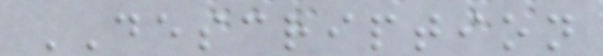DESCRIPTION
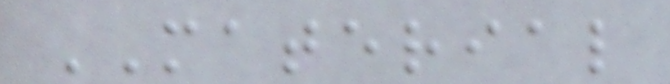MATERIAL
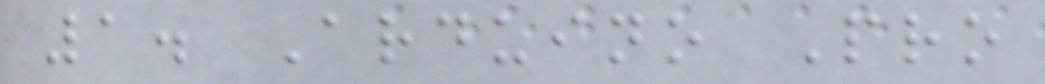1. Arduino Pro
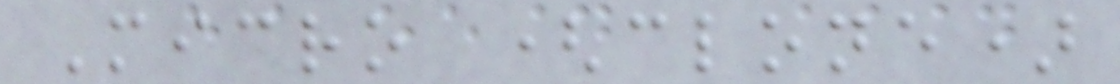Micro (clone)
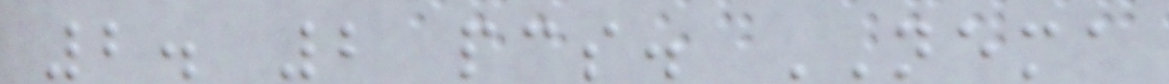2. 2 pcs. NEMA
